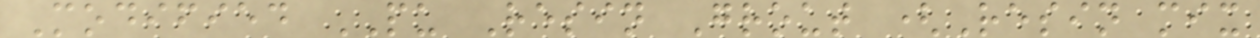Modified PU Resin Grout (Resin mix
